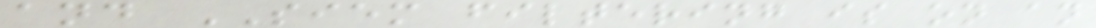and SIEM filtering is on an
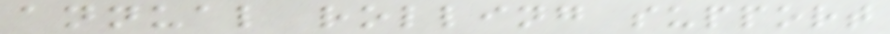annual rolling support
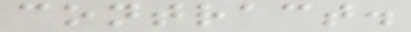contract.
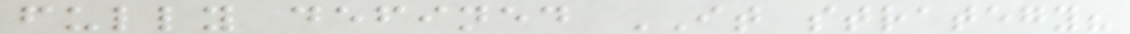fully defined IT strategy?
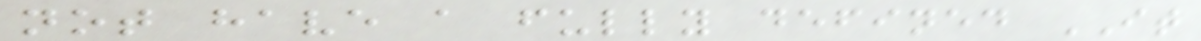not have a fully defined IT
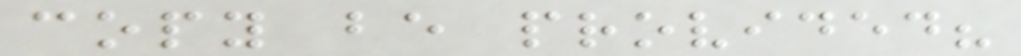copy be provided?
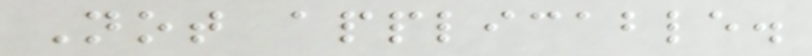Not applicable.
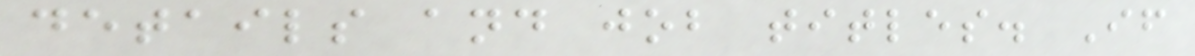details and job titles. If
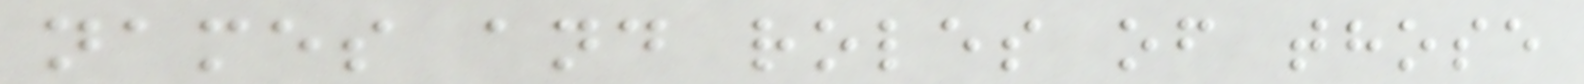names and roles of those
